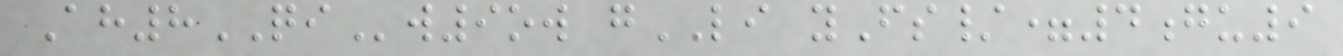Ah8QIw9ow gLI yFs/=4gu9
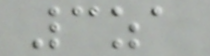3za
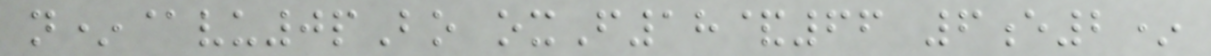n*@vu0pBo oxF18&66 6e2*
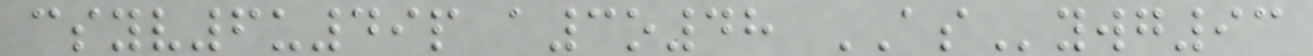csyv6u49p a3o48 ASywg93
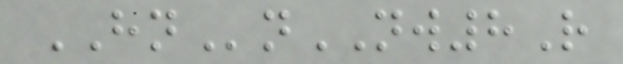HNnNW8R
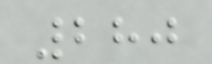280
